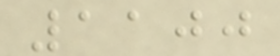1100
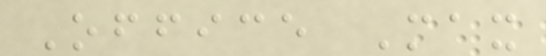Office Max
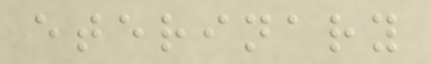eterinary
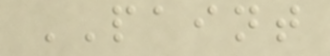PAINT
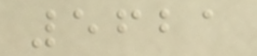5621
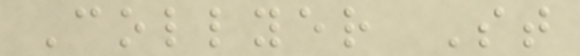Collyer St
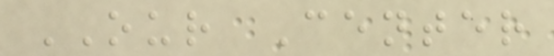OUR Center
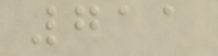711
